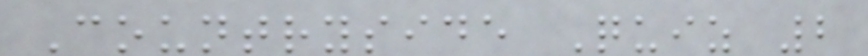Countryside Quiz 2
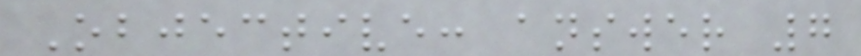Objective: answer 7
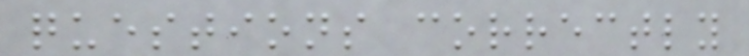questions correctly
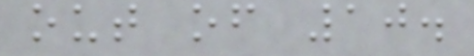out of 10.
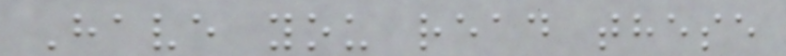Have you read these
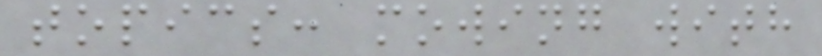topics: mowing with
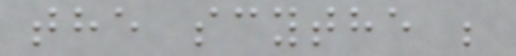the scythe ;
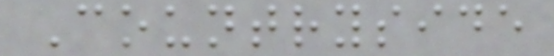Countryside
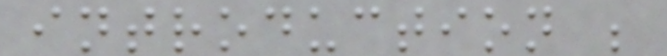introduction ;
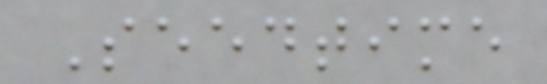Seedtime
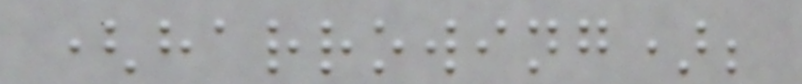(harrowing);
